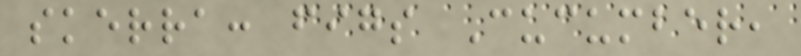skerra: figs Cucumber,
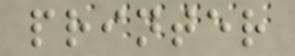printer
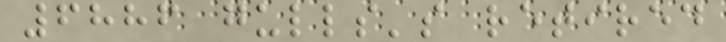6886 gulls's retired
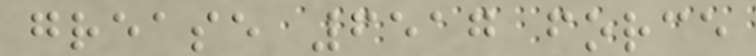grease 6517 force
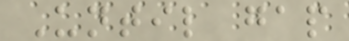Until gap
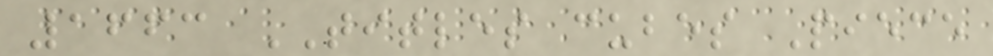1663 TITLES cubes Piece
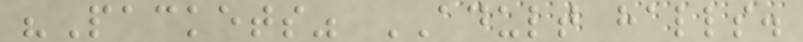"Packets" ADULT halls.
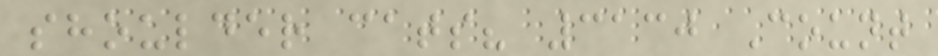shoulder cats? 3130 Count
